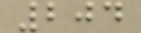204
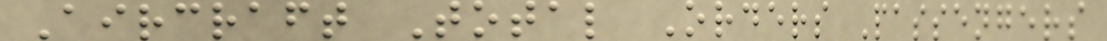Aircraft Total Orders Passengers
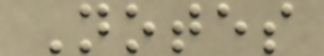Notes
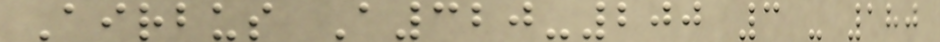Airbus A320-200 3 - 180
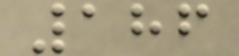186
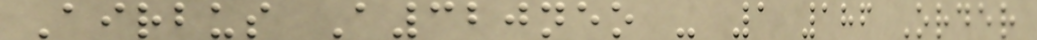Airbus A320neo - 1 186 Order
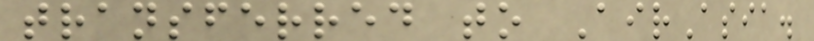transferred to AirAsia.
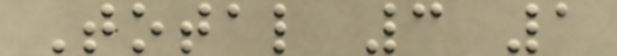Total 3 1
